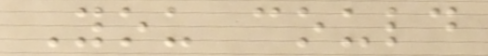You could
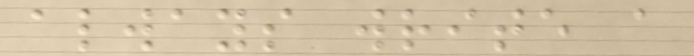always write a
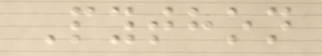Python
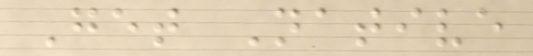Get Native
